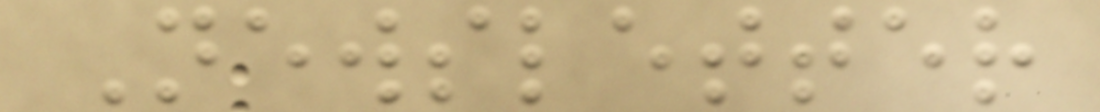Newsletter
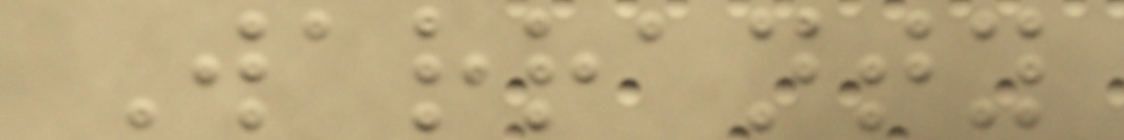Warranty
